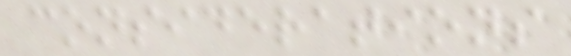considerations
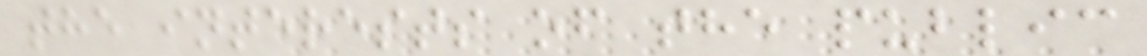the interests of the public
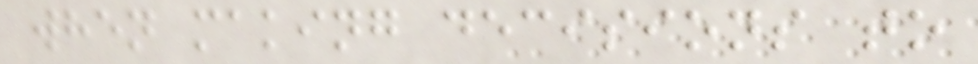when making decisions to
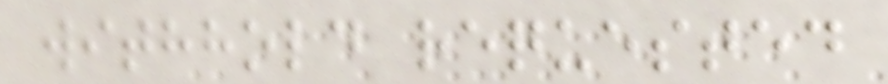withhold requested
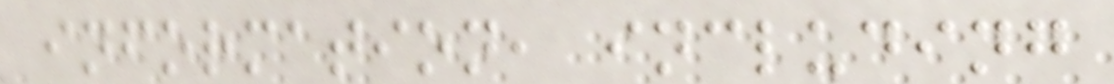information, including
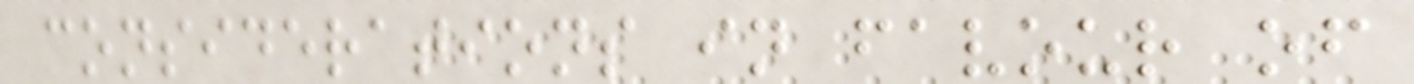considerations in favour of
